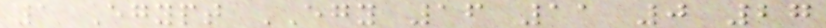1 Egypt EGY 16 11 0 27
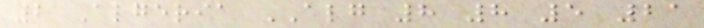2 Algeria ALG 8 8 5 21
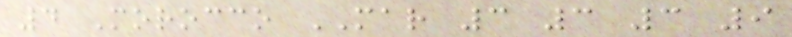4 Morocco MAR 3 3 3 9
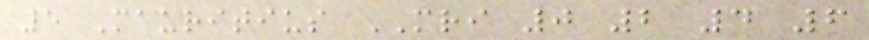5 Mauritius MRI 0 2 4 6
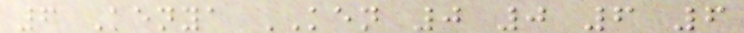6 Kenya KEN 0 0 6 6
